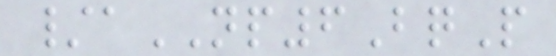/aNP6BqP
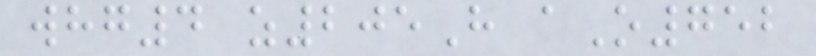whg4 z205H aO752
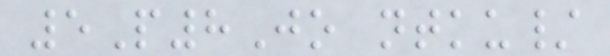5P8Jo ntku/
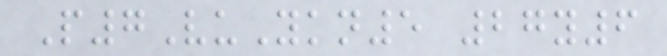P7VuYkn5 27y6
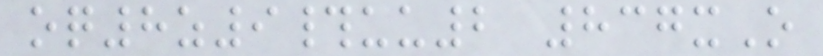oq8z9#uu2 837xO
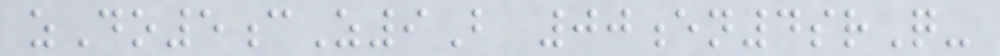zDo5cZ9B 00en4srQ-
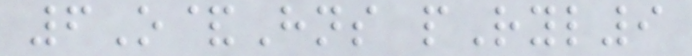6O&Hns pRyl9
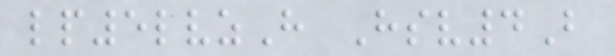lp5lvzH Hsv4B
